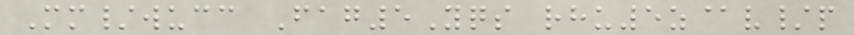Mm/wucc Fag5Yqs rhu5z@v/p
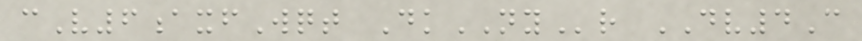cV6axfWqt DkNYr DV4C
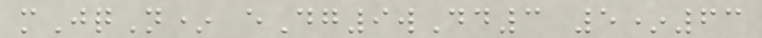mJqN* eDg9wDd3 5*63
